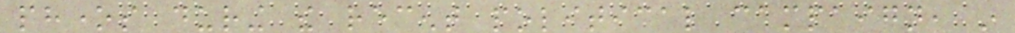phones during the recent political campaign, in
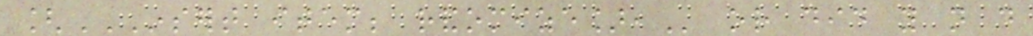[INSERT ITEM; RANDOMIZE], or did you not do
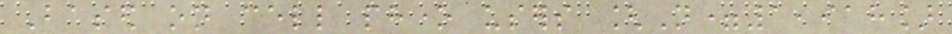Based on cell phone users [N=1,918]
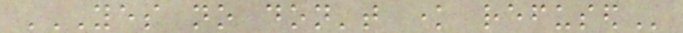YES NO DON'T KNOW REFUSED
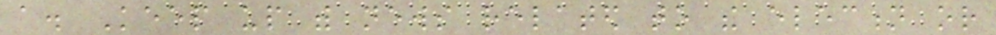a. Keep up with news related to the election or
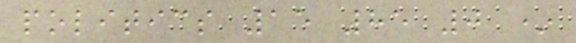politics 15 85 0 *
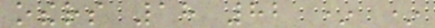others 18 82 * *
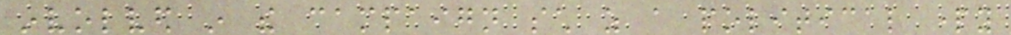involved in the campaign such as a political party
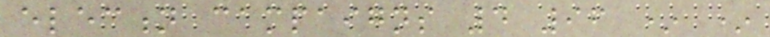election campaigns 4 96 * *
